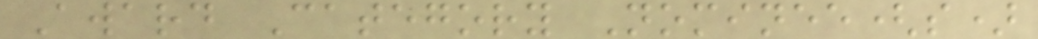Award Category Nominee(s)
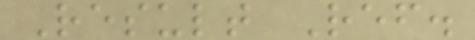Result Ref.
